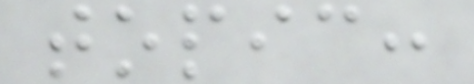topic:
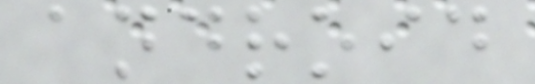android
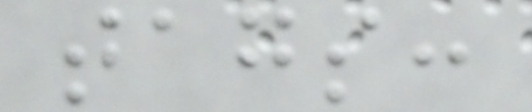tags:
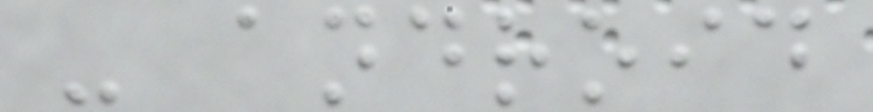- android
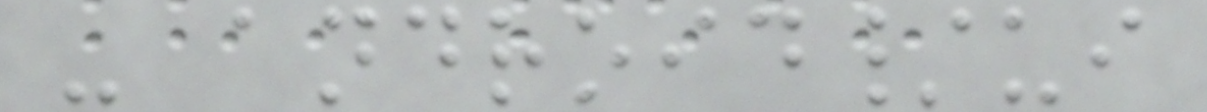- android/ui
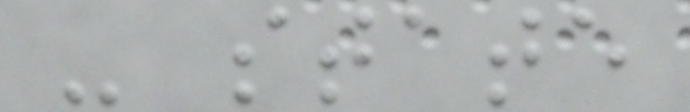- state
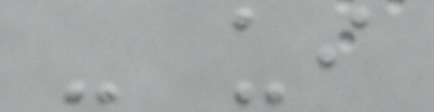- ui
